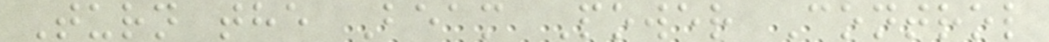Turn the Beam Power Control
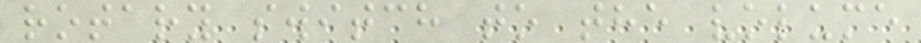rotary switch to the volume
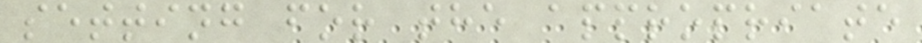setting for the appropriate
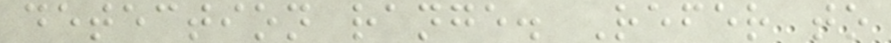detection range. Refer to
